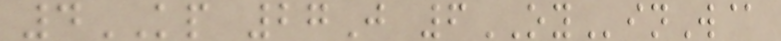4KP 27J 6OYinW@
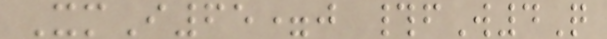XmI65=j #fW4Q
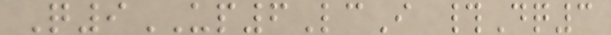Q9UP6LcI #Dq3
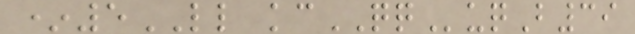*5LL kcQQuqB39
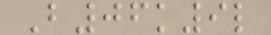B06k9l
